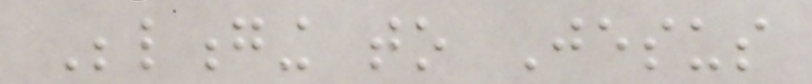Belonging to Jesus
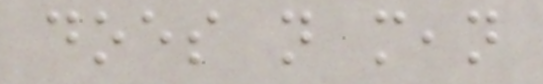does not mean
